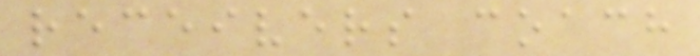receivers coach
